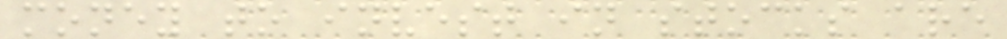money to invest in stocks are
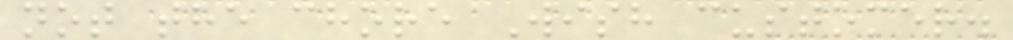not the chore Wish customer.
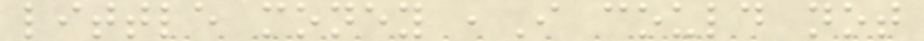little money ,I could not
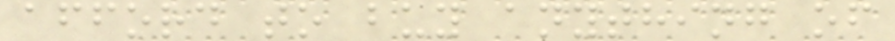afford to buy anything of
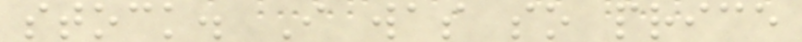stock. I was so price
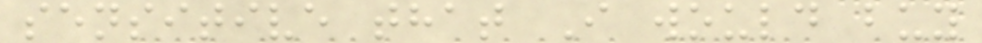sensitive that I would buy
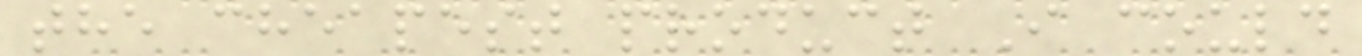the cheapest product I could
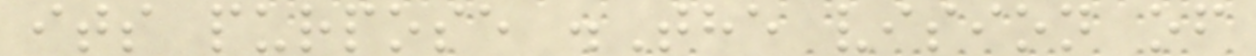its purpose .The vision of
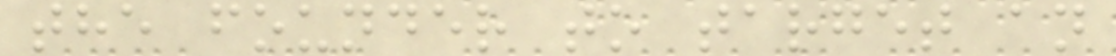the founder to target an
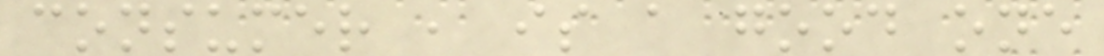consumer , is a good one
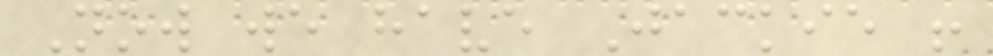Now we have Jackie !
